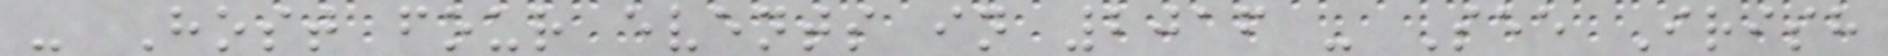- Host four events in 2016 - See Irish
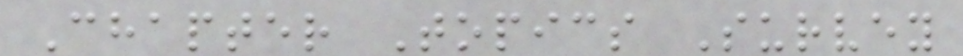Chapter Topics Survey
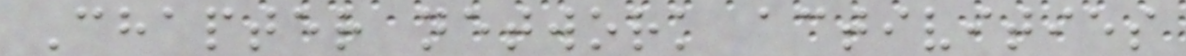Chapter network activities
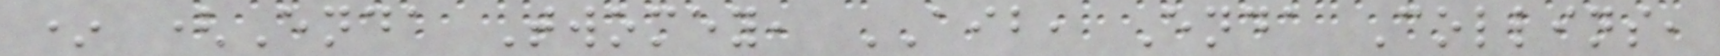* (Enda Twomey, AIB, Enda Collins,
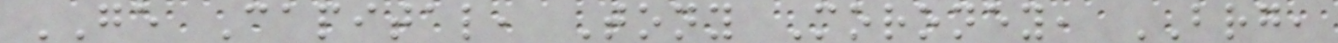GE Capital, Tony Moroney, BRG,
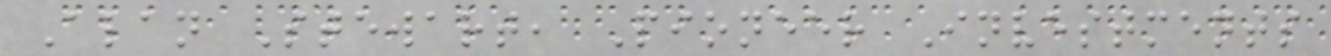Alan Stewart, Pioneer Investments
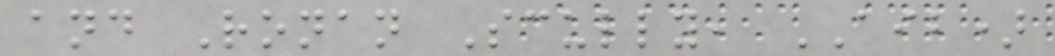and Ronan Scully, AIB)
